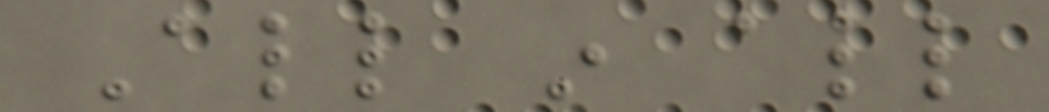All in all
